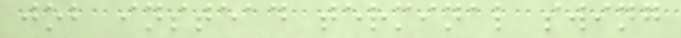job instead terminal swing
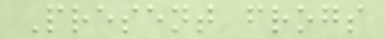Present frogs
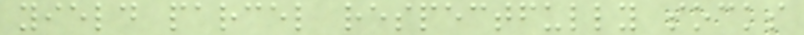yield parcel respectfully socks
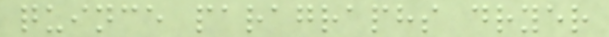quince paragraphs dryer
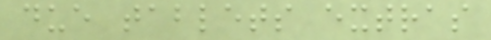due tablets extras
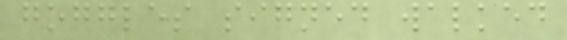goggles signed walked
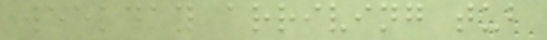weekday arriving tub
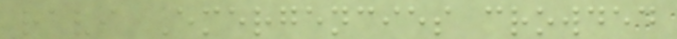ravi Emergencies crowded
